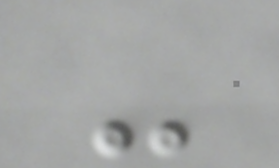-
